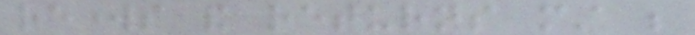reworks and returns must be
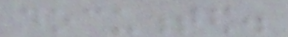documented.
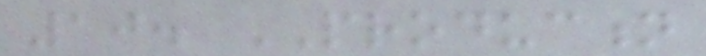10. PRODUCTION
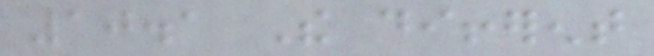10.1 The different
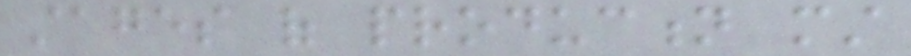stages of production must
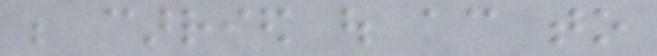be carried out according to
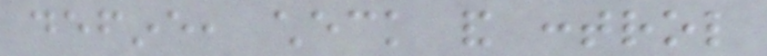define, check and control
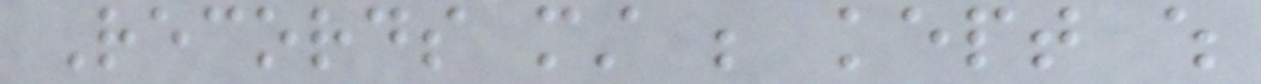Records must be kept which
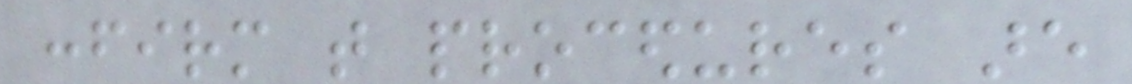confirm that procedures are
